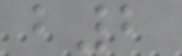b2
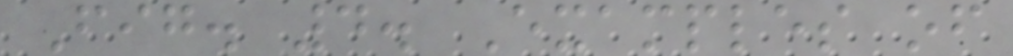Fig. 4. Examples of
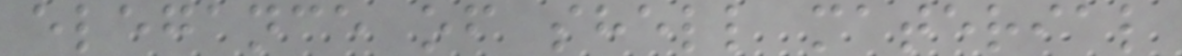elegance of shell material
